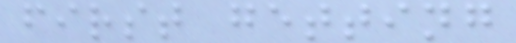first getting
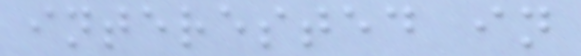interested in
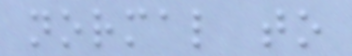normal to
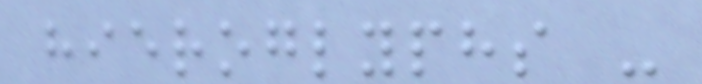hieroglyphs -
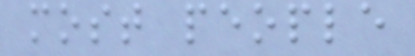most people
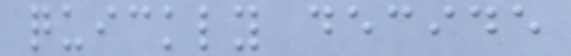quickly decide
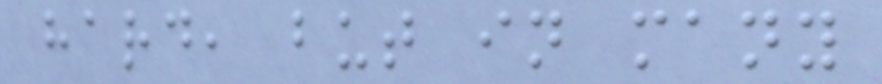hard, but in many
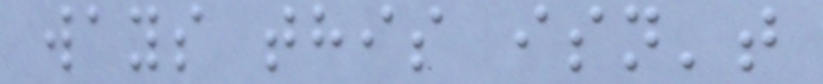ways this isn't
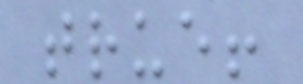true!
